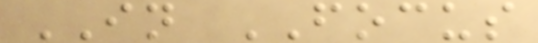IN FOCUS
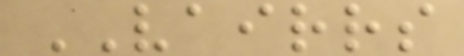VAIRRS
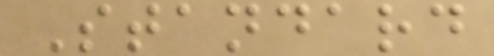Standard
